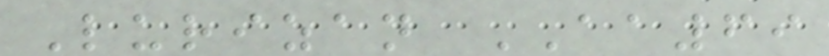Lurizan AA69
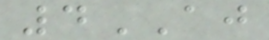4AJ
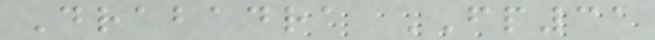Drabadra FP31
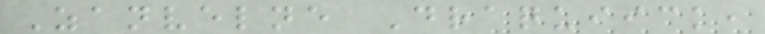Zanvelne Draquiick,
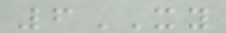6XY
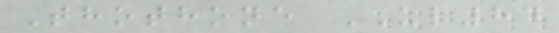Thothone UL84
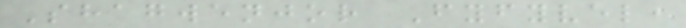Shagwenjor Fyfyvel,
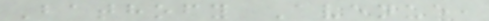Bathofy Avenue,
